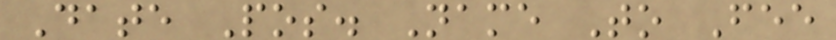Date Pos. Name To Fee
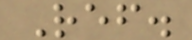Ref.
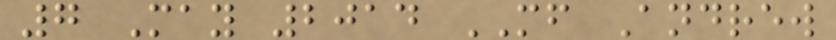7 May 2014 MF Andrew
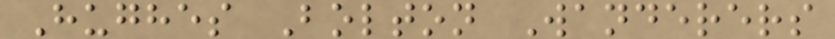Hughes Bolton Wanderers
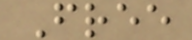Free
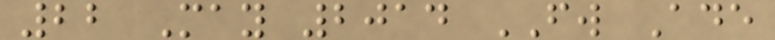22 May 2014 FW Ade
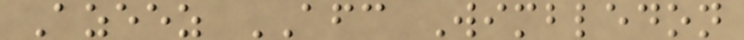Azeez AFC Wimbledon
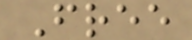Free
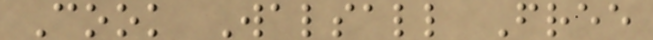Cook Walsall Free
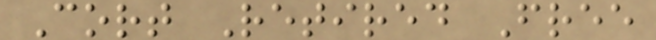Cort Retired Free
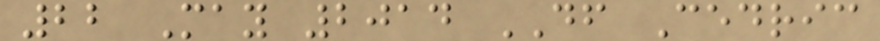22 May 2014 DF Cedric
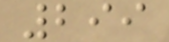299
